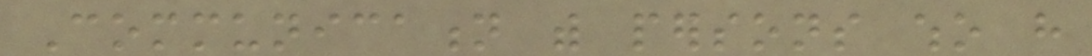Communication with persons who have
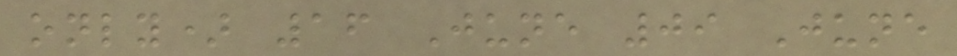only) 16 June 09 June
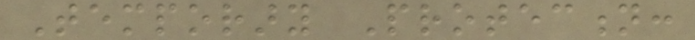Temporary Protection:
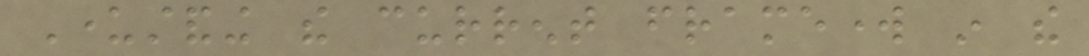Understanding the current framework in the
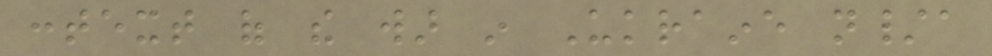context of the war in Ukraine n/a
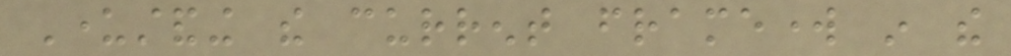Understanding the current framework in the
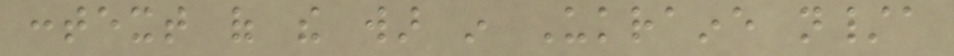context of the war in Ukraine n/a
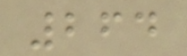264
